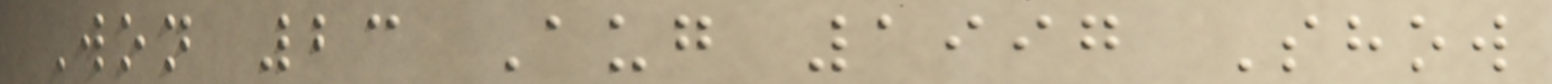Won 23 Aug 1997 Show
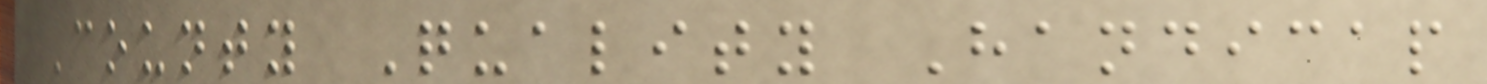County Quality Handicap
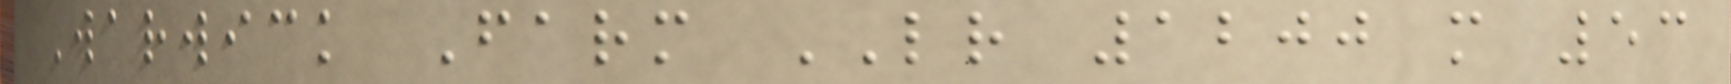Warwick Farm LR 1200 m 53
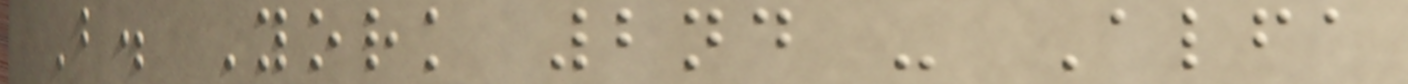B. York 2nd - Alfa
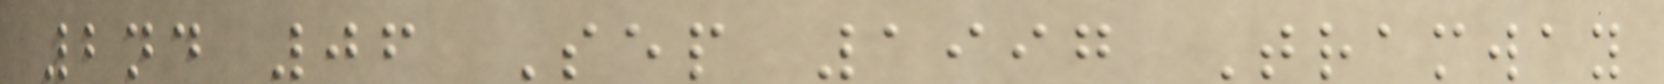2nd 06 Sep 1997 Tramway
